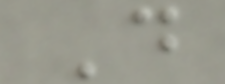D
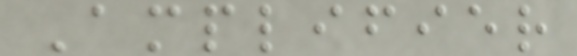Amplifier
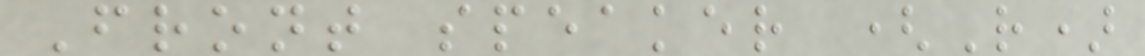Front speaker (R)
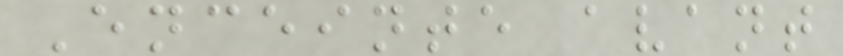Enceinte avant
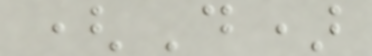(D)
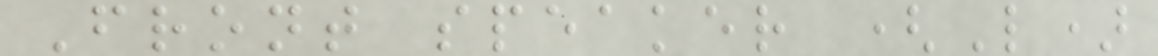Front speaker (L)
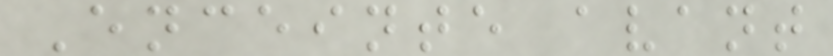Enceinte avant
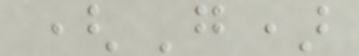(G)
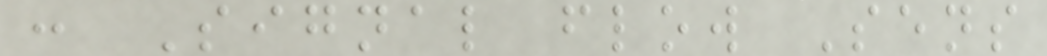: Signal flow Sens
